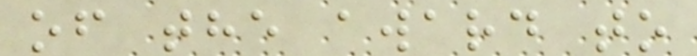of the award to
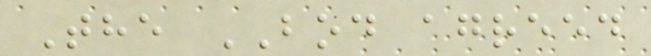The BOD agreed
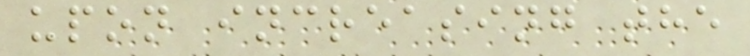upon increasing the
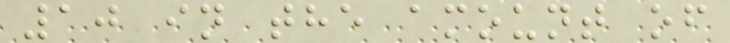10 in the amount of
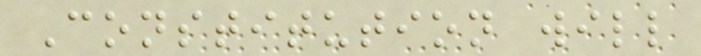Constitution will
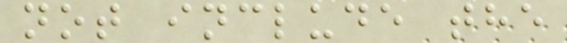not include the
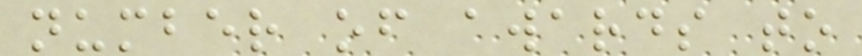number of awards to
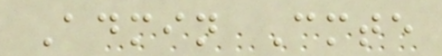Admin Cmte
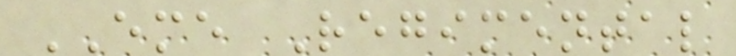EME Regimental
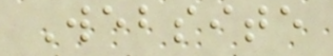Website
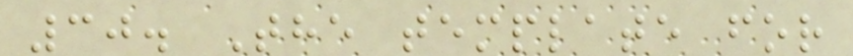30. The template for
